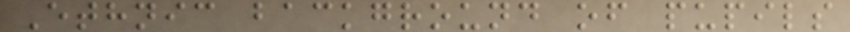Ethnic background of pupils
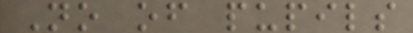No of pupils
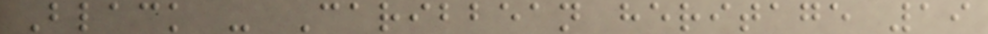Black - Caribbean heritage 19
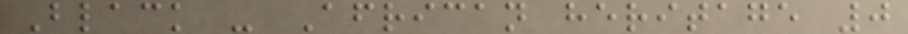Black - African heritage 0
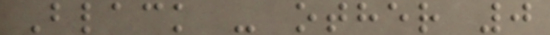Black - other 0
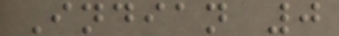Indian 0
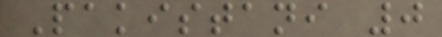Pakistani 0
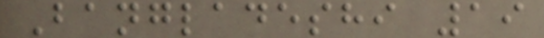Bangladeshi 19
